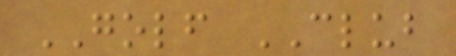GOLF CLUB
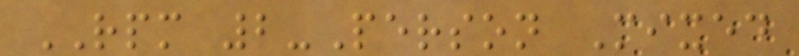RPM 2-Person Mixed
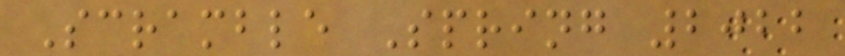Scramble Spring 2022
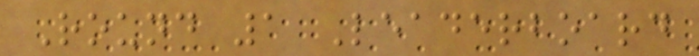Round 1 Leaderboard
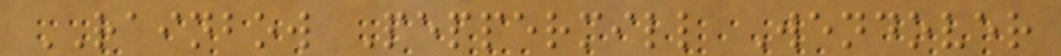RAINBOW Peppermill Wendover
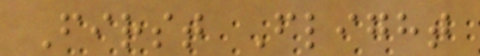First Flight
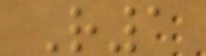R1
